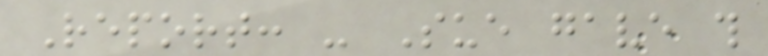Report: - Sue gave this
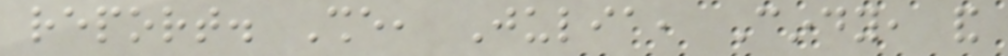report. She, Julia, Cindy, and
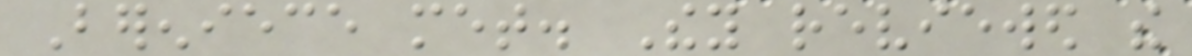Bereniece met. They reviewed the
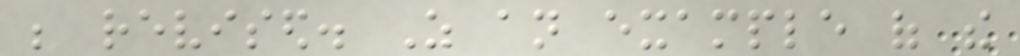be revised. As an example of the
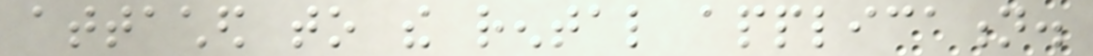attached to the rental application.
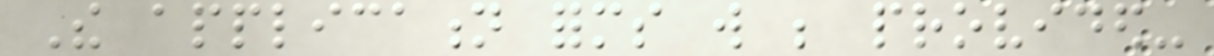The application forms will be provided-
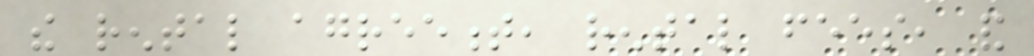the rental agreement, rental fees, and
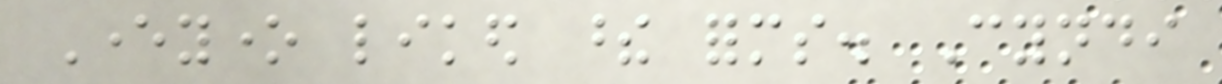Everyone liked these forms. Cyndi
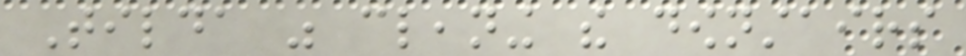Tilda was cleaning the downstairs
